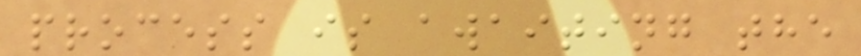process is awaiting the
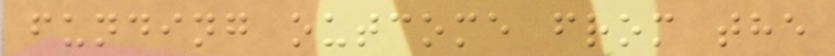funding outcome from the
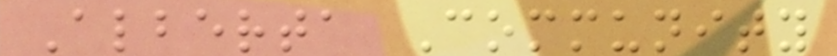Alberta Community
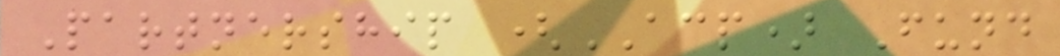Partnership (ACP) Fund
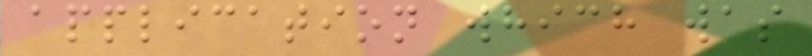application which was
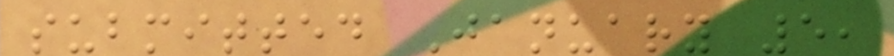submitted January 5,
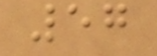57
